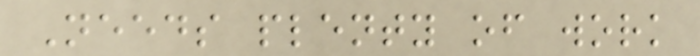Needs plenty of work
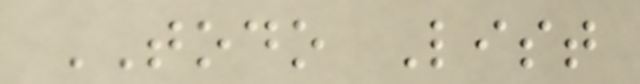TODO List
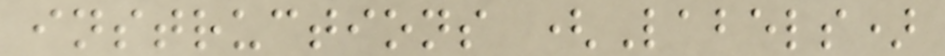instructions (Labels)
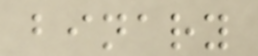binary
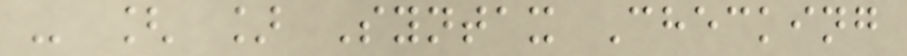- [ ] Syntax Checking
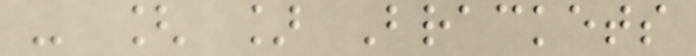- [ ] Brackets
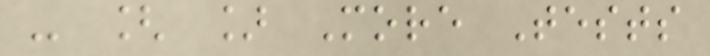- [ ] More Tests
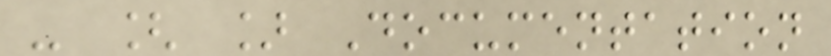- [ ] Documentation
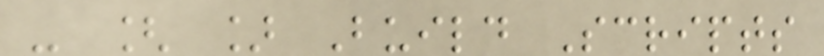- [ ] Build Scripts
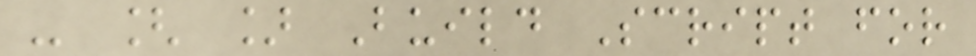- [ ] Build Script for
